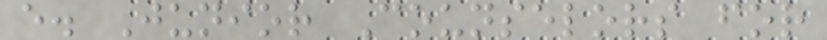e. Junior Counselors for
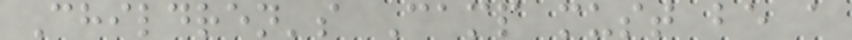Children's Camp must be a
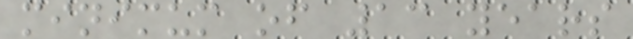minimum of 13 years
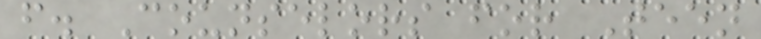f. Counselors for Teen
